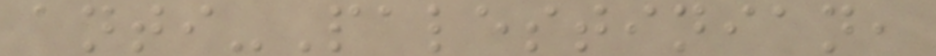anti-Palestinian,
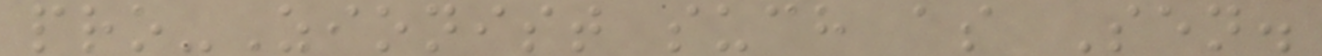pro-Zionist such as Sen.
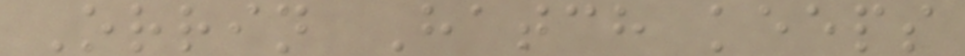Orrin Hatch keeps
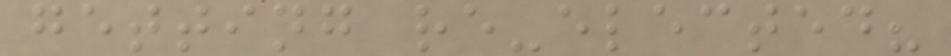getting re-elected?
